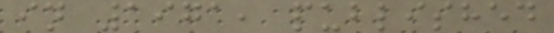in 1971, published
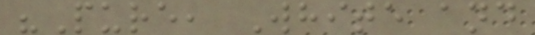"Pure, White and
